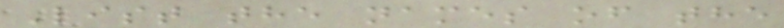List the names of the
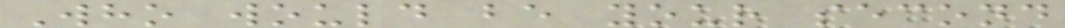Who would be your second
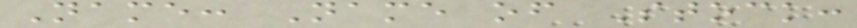Name: Name of Stock:
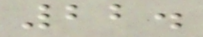22.
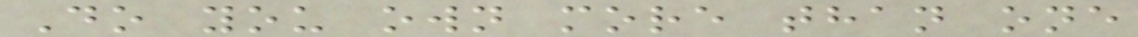Do you own more than one
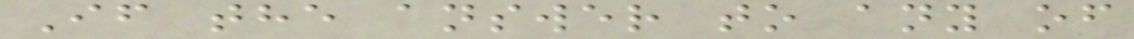If the answer to any of
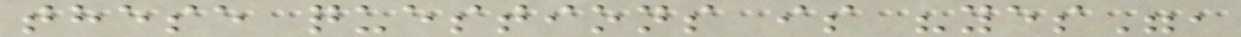these questions is "yes",
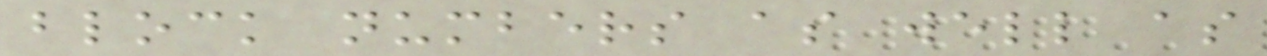block numbers as well as
